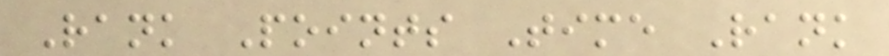Rank Points Time Rank
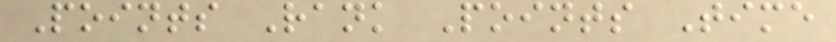Points Rank Points Time
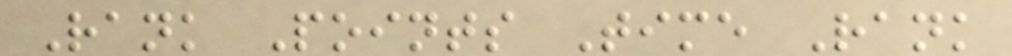Rank Points Time Rank
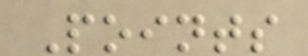Points
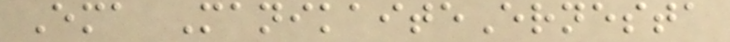Ema ManikaiteErnesta
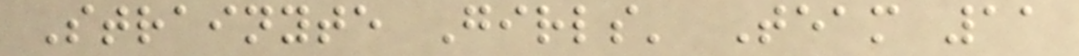Strainyte Girls' Team 11
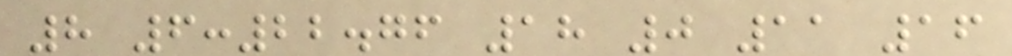8 6:22.76 18 0 11 16
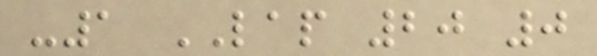-1 LAP 20 0
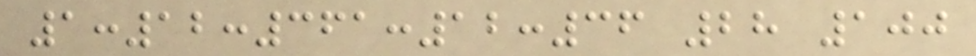1:12:361:12:36 28 100
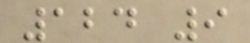124 9
